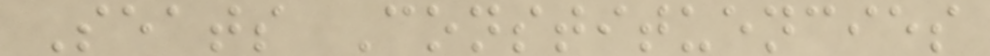Seats Constituencies
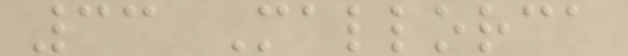33 Mallorca
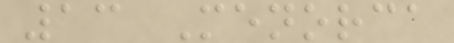13 Menorca
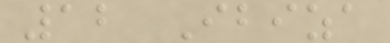12 Ibiza
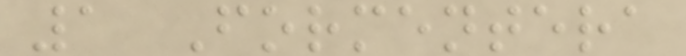1 Formentera
